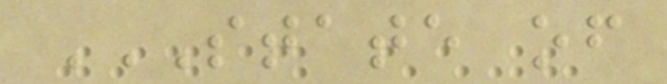STATE OF
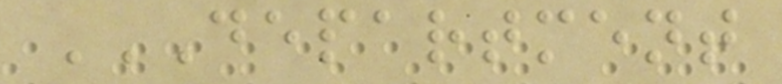DEPARTMENT
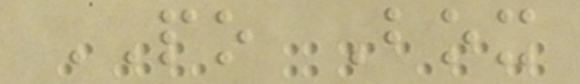PO Box
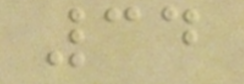34
